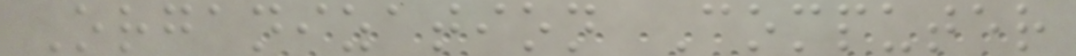Organization Computer
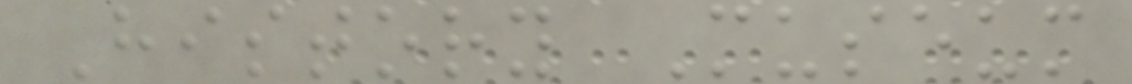History Museum
